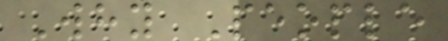Why People
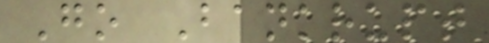Go Bankrupt
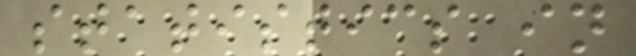statistics in
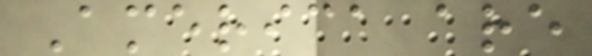America are
